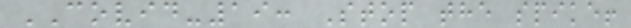COVID-19: Stop the spike!
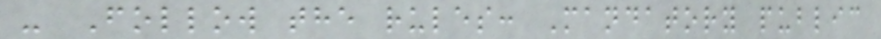- Follow the rules: Mandatory public
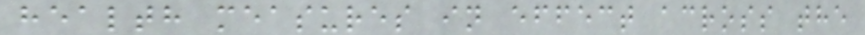health measures in effect across the
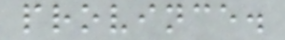province.
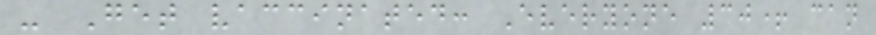- Get vaccinated: Everyone 30+ can
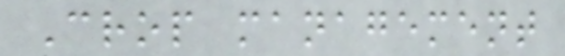Crop management
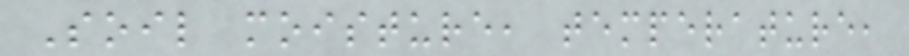Soil moisture, temperature,
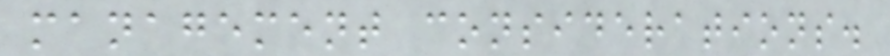management considerations.
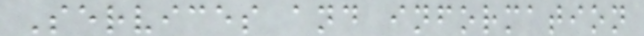Services and information
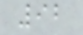92
